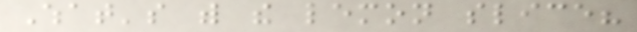What's with the lemon slice?
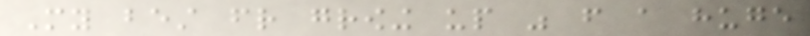My best friend growing up was from a huge
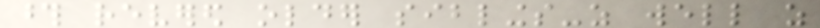those revered older siblings-as well as
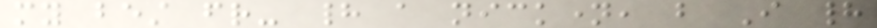my best friend- had a nickname, but I had
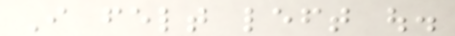I felt left out.
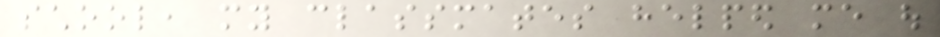school, my classmates helped me out
